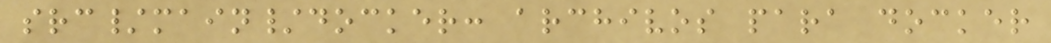src/main/docker: archivos para docker
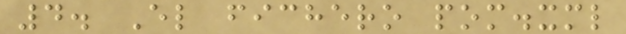4. El fichero pom.xml
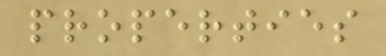properties
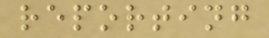reporting
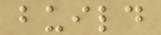build
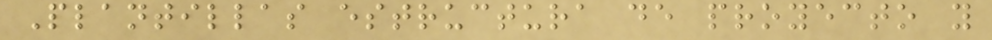Plantillas estructura de proyecto y
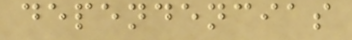dependencias
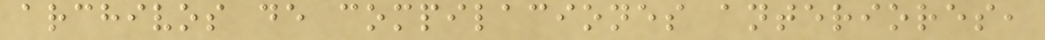archivos de compilaciones anteriores,
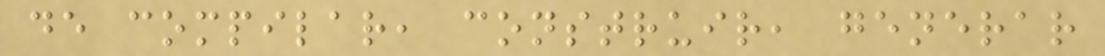de compilar, construir, generar
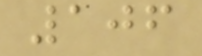106
